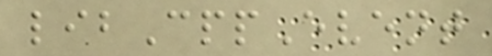libCppEvent
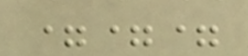===
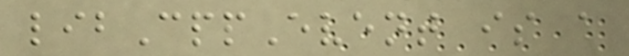libCppEvent is a
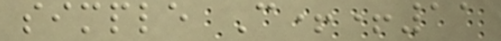simple C++11
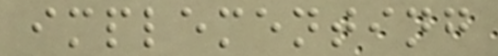implementing
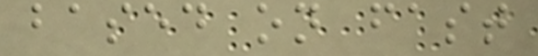based on fast
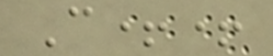C++
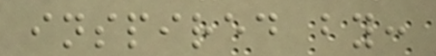inspired by:
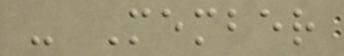- Member
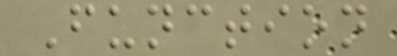Function
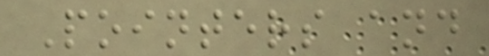Pointers and
